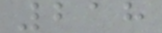218
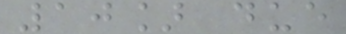10] due
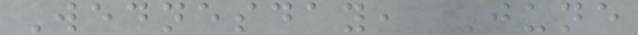Wednesday, June
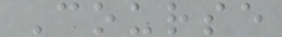Course
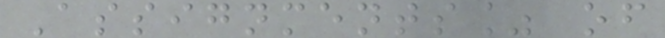Assignments% of
